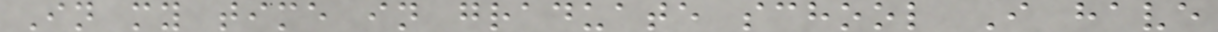In my time in graduate school I have
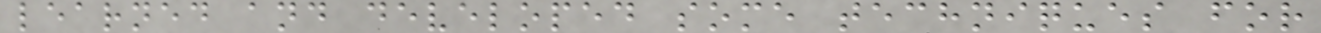learned and developed some techniques for
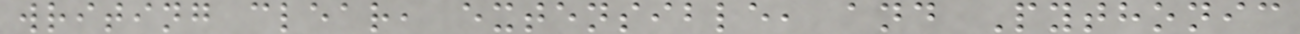writing clear, extensible, and Pythonic
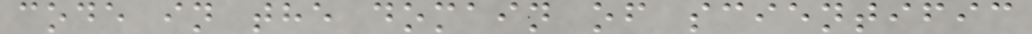code in the domain of scientific
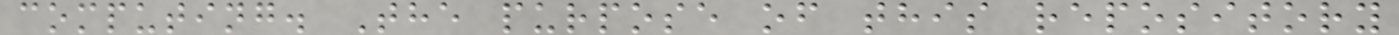computing. The purpose of this repository
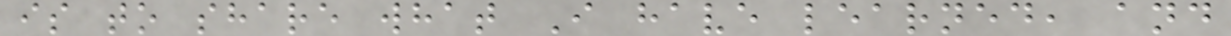is to share what I have learned, and
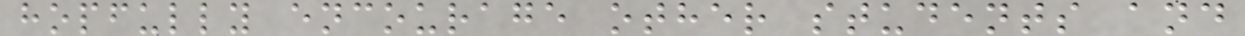hopfully encourage other students and
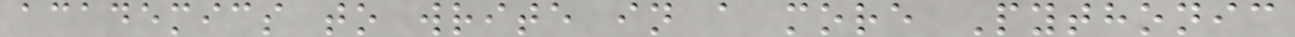academics to write in a more Pythonic
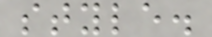style.
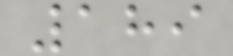189
